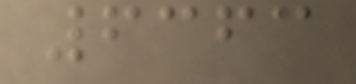6363
